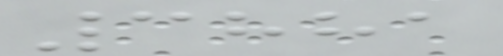3881
